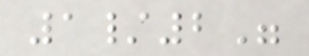1/2"
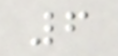6
